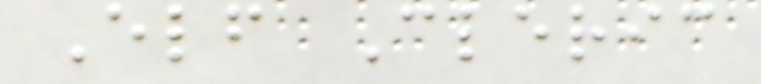Elf Cleric
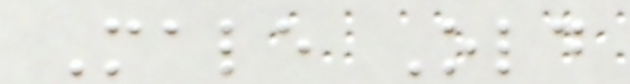Male Old
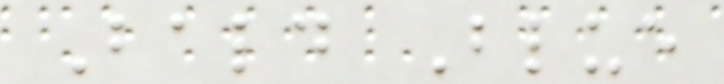Bald Blue
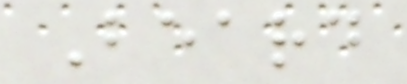Beard
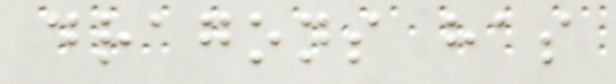dragons has
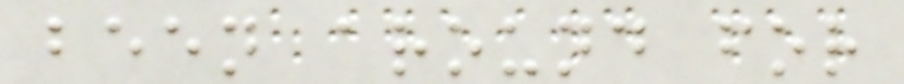been around for
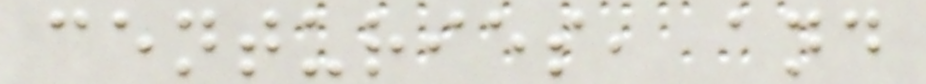centuries, and
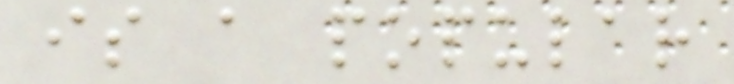is a popular
